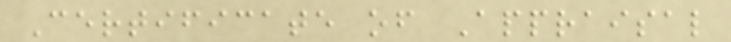Certificate of Appraisal
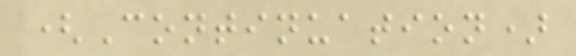(Continuation)
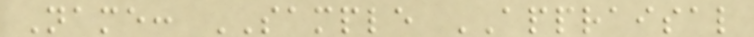Name: SAMPLE APPRAISAL
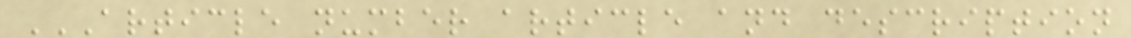ARTICLE NUMBER ARTICLE AND DESCRIPTION
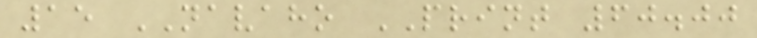15 NAVAHO PRINT 60.00
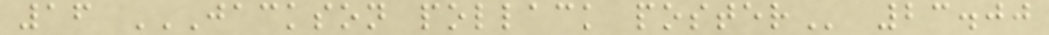16 JACKSON POLLACK POSTER 23.00
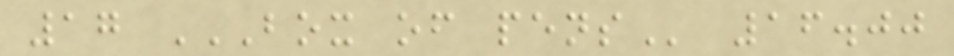17 BOX OF PENS 16.00
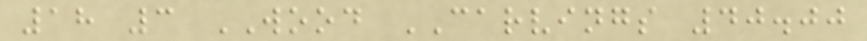18 3 WOOD CARVINGS 40.00
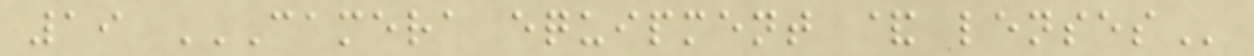19 CAMERA EQUIPMENT & LENSES
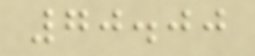70.00
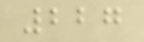227
